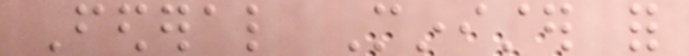Federal Minister for
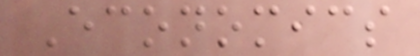Economics
